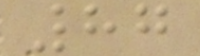87
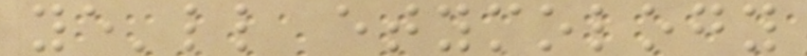ye'll etymology
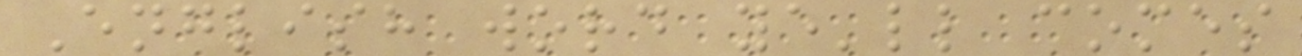English word ye'll comes
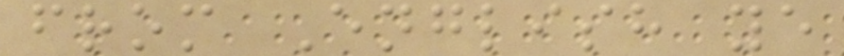from English ye
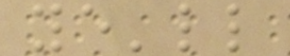ye'll
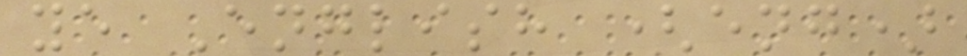ye English (eng)
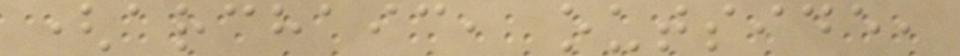(archaic, outside,
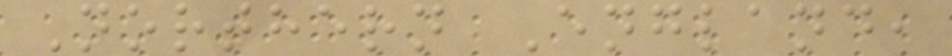Northern England,
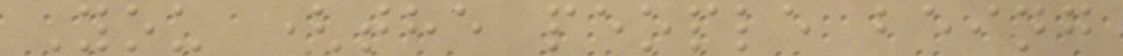You (the people being
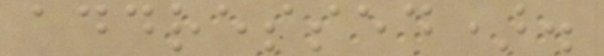addressed).
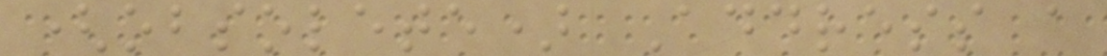(obsolete) Address a
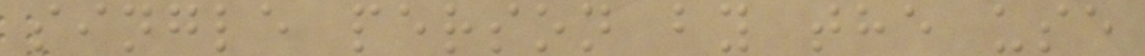single person by the use
